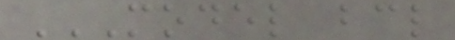MODEL BCL
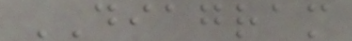DIAGRAM
